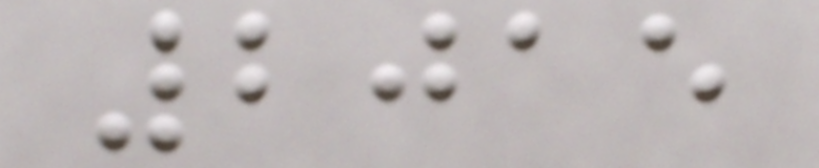2015
